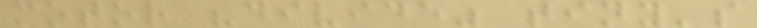motor "divide" tiny's
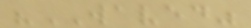"WAVED"
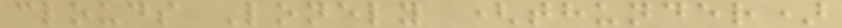clouds Lonely (thunder)
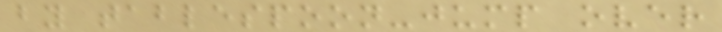by tablespoon-jump over
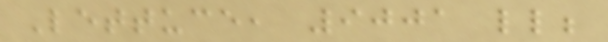Lettuce, 9001 ll;
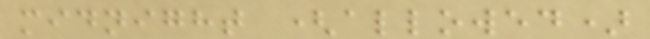midnight (allowed)
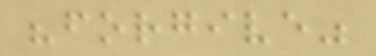"forgive"
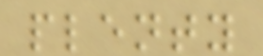plenty
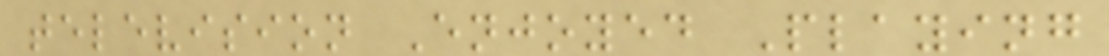television Enjoyed Playing
